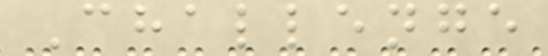Challenge
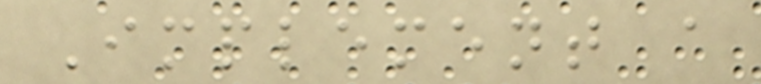Implement a
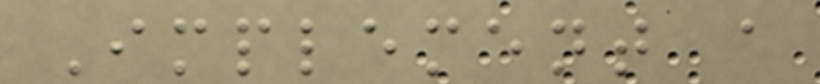Implement a
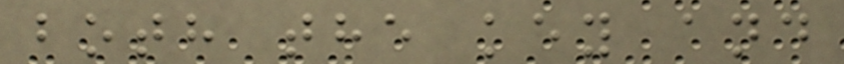both the key and
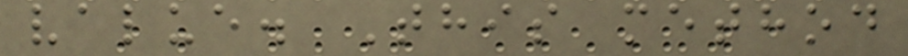value. This method
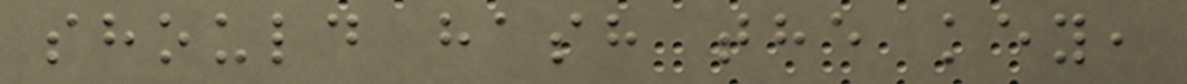should hash the key,
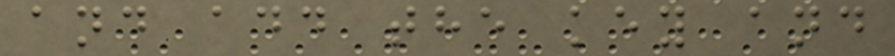and add the key and
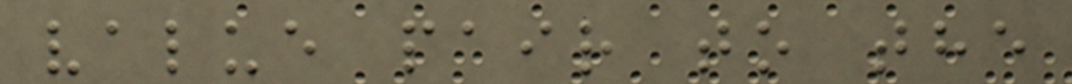value pair to the
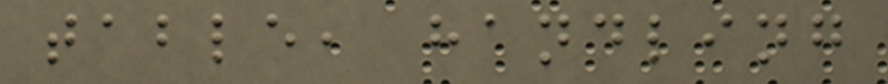table, handling
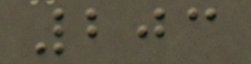203
